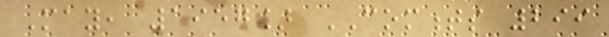May, 1957] COMMENTS 299
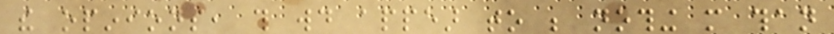the opinions, this would appear to be nothing more than
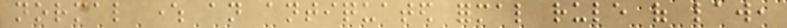normal where an antiquated formal rule of law,
